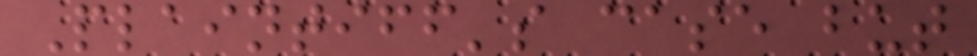Plaintiff's case but
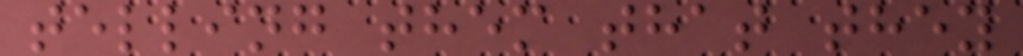telling them that they
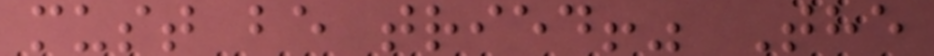must be tried!" The
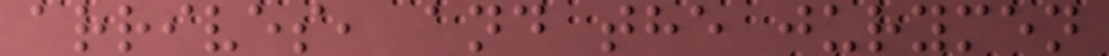arrives, and the jurymen
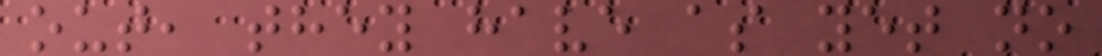out, they have as yet no
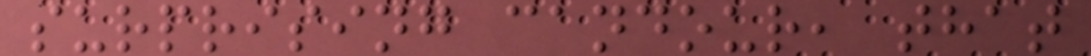surprising candour, that
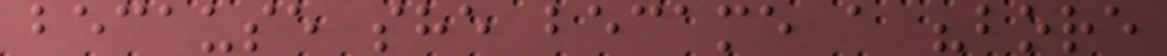because she became a "bore
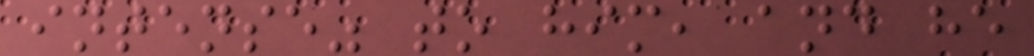intense" to him, and he
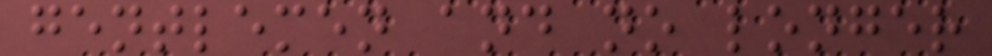gentlemen and no longer
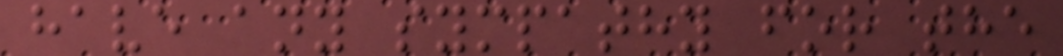have any sympathy for the
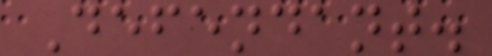Defendant.
